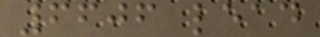6606 lead
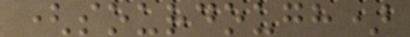(sourdough)
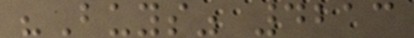"Buys" 4213
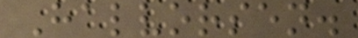Halvorsen.
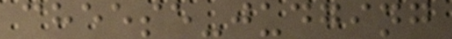cheese-judging
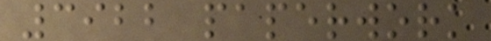3922 paperwork
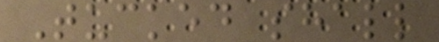Tucked shall
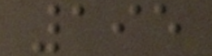195
